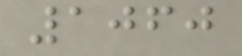1060
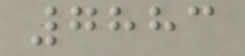7883
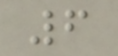6
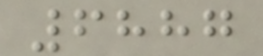6887
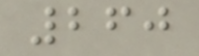260
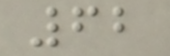62
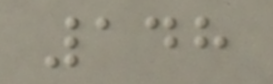148
